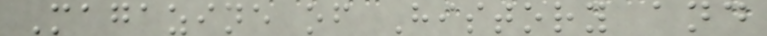Magazine of History and
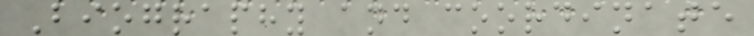Biography and coordinate
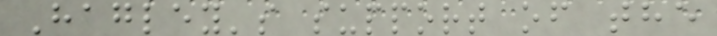Hagley's support of the
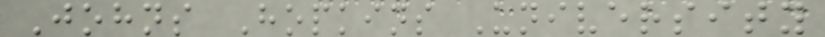Johns Hopkins University
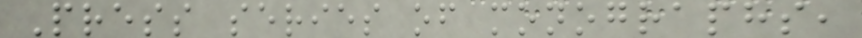Press series of monographs,
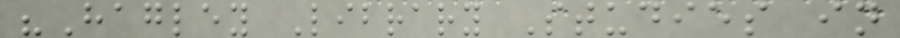"Hagley Library Studies in
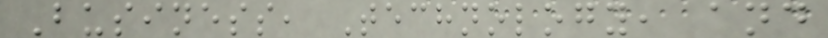Business, Technology, and
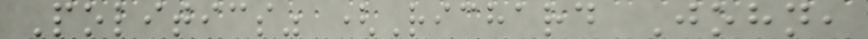Politics" (Richard John,
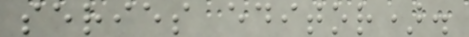series editor).
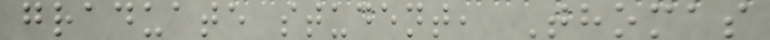graduate student, Thomas
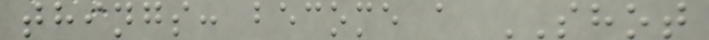things: become a SHOT
